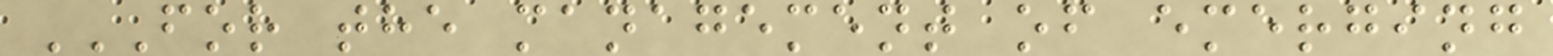FOR THE MANAGEMENT OF EMERGING
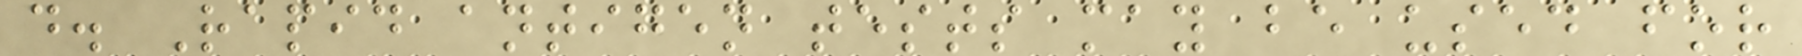d. Rapid antigen tests may be used for
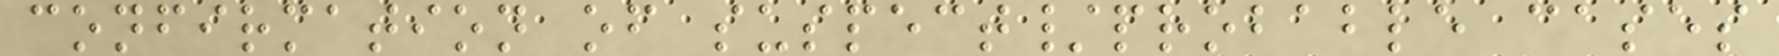confirmation of suspect/probable cases
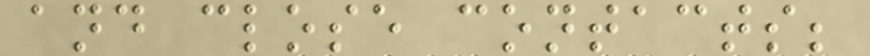and close contacts;
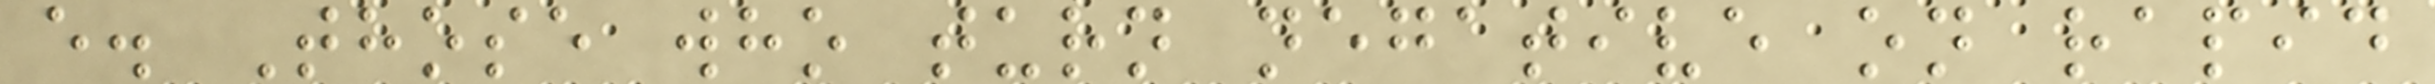e. Those who turn negative on rapid
